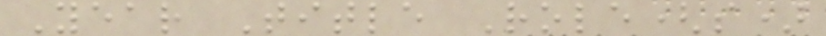Year Title Role(s)
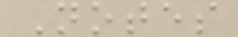Notes
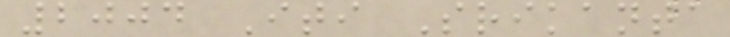2004 Iti Srikanta
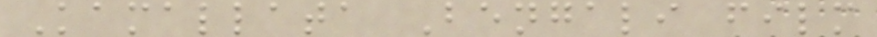Kamallata Bengali film
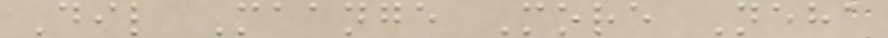Dil Maange More Neha
